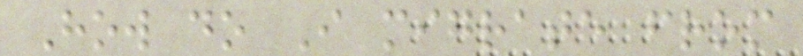How do I migrate from
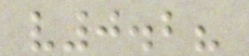v0.2?
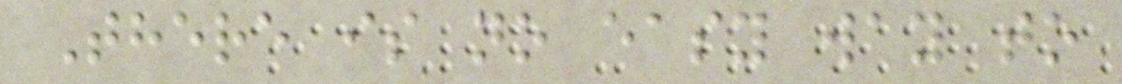There is no easy way to
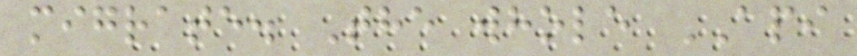migrate. The whole API
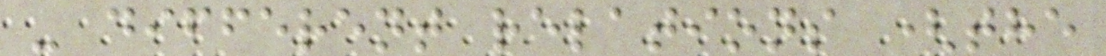- different relations (the
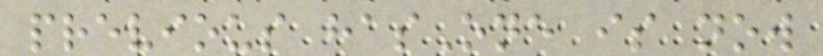previous hasOne is now
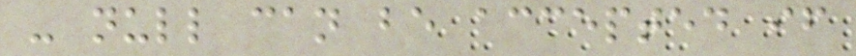- null can be accepted if
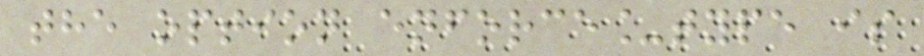the option enforce_type is
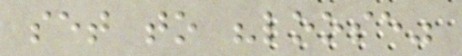set to "loose"
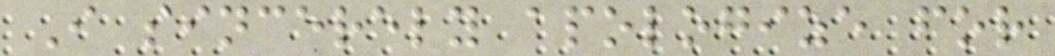I sincerely apologize for
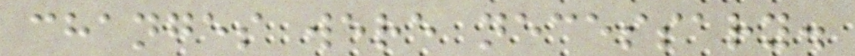changes were necessary.
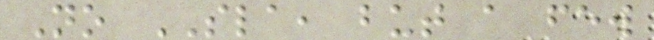No SLA, but a few
